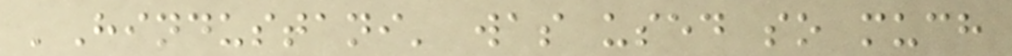'Hindustani' was used so much
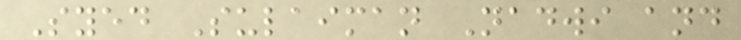Syed Sulaiman Nadwi and
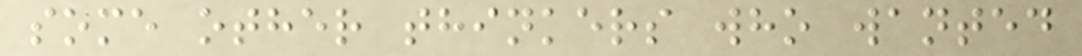some other thinkers who wanted
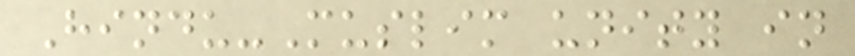Hindu-Muslim unity in
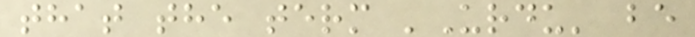that the term 'Urdu' be
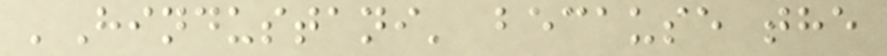'Hindustani' because the
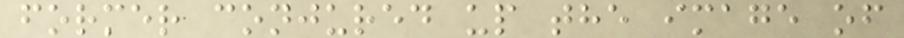former conjured up the image of
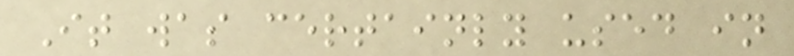It was certainly used in
